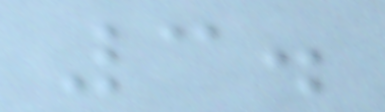3.
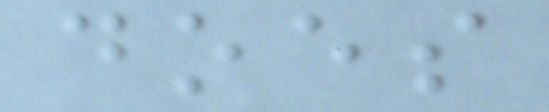does
